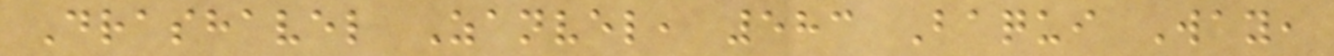Drashavel Zanvel, 583 Baqui Way,
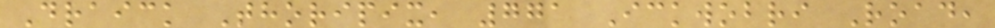Draick Thoripix, 771 Ickwobri Road,
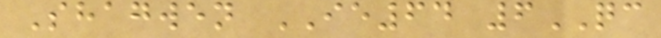Shagwen IE64 6QC
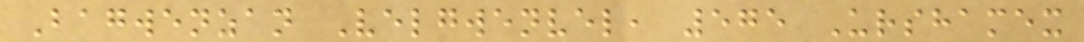Bagwenzan Velgwenvel, 575 Urshamex
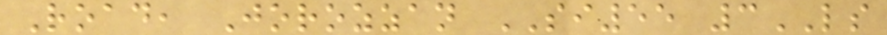Road, Jorozzan SI55 3LS
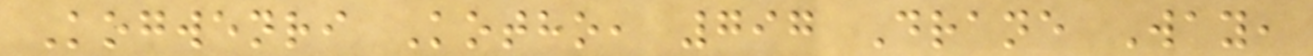Kogwenri Kotho, 797 Drane Way,
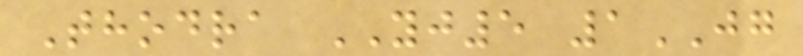Thodra YJ5 1JG
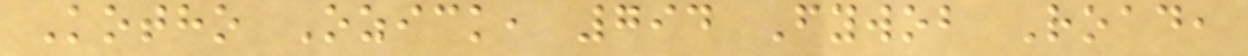Kotho Ozick, 794 Fywob Road,
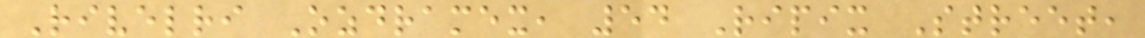Rivelri Ozdramex, 54 Ripix Street,
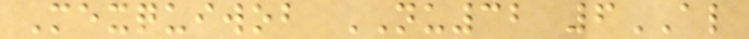Mexquiwob NU32 6AL
